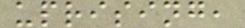uprising,
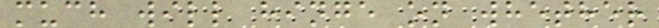much will hinge on whether
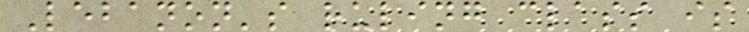Lebanon's ruling class is
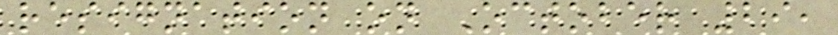resignation on October 29,
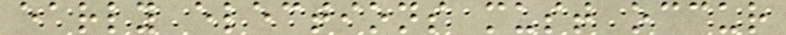early elections must occur
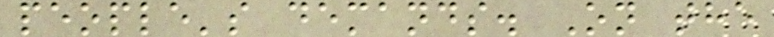people's demands. On the
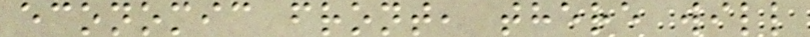economic front, there will
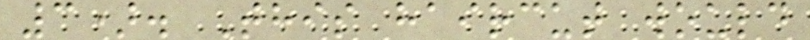3). This haircut would
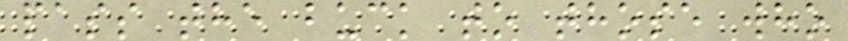pass the buck to those who
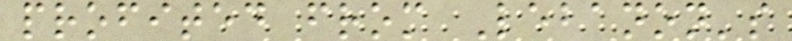profited from Lebanon's
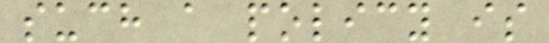such a policy is
